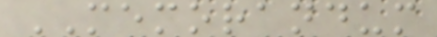MEMORANDUM
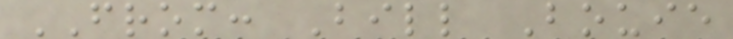FROM: Bill Bouie
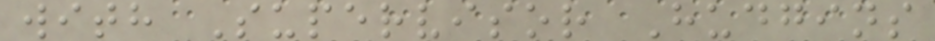with Supervisor Hudgins
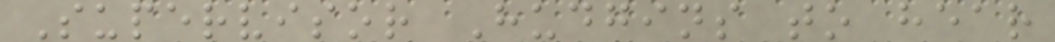Supervisor Hudgins to hear
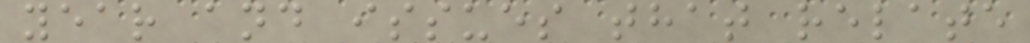year and issues that relate
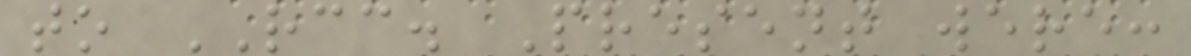to RCC. Present were:
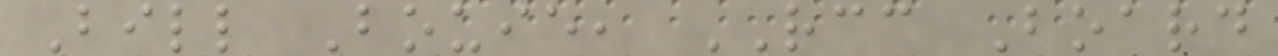Bill Bouie, RCC Board
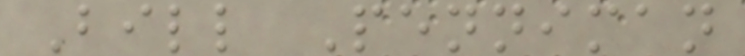Bill Penniman
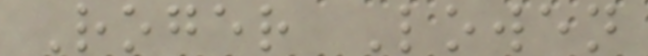Roger Lowen
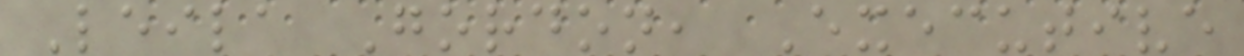Leila Gordon, Executive
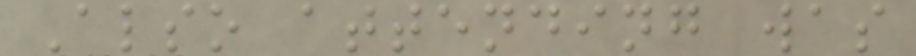Also attending was
